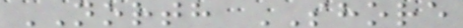NORTH SHORE
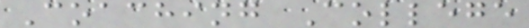Coaching College
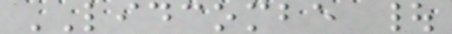LIDCOMBE |
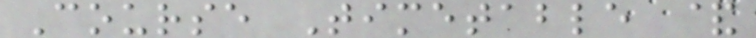Course Timetable &
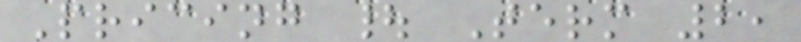Pricing | Term 2,
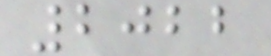2022
